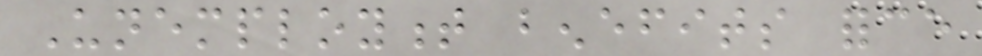Unemployment benefits force
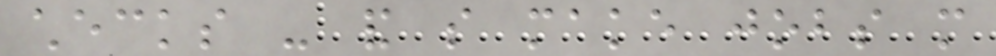checks - and so make jobs more
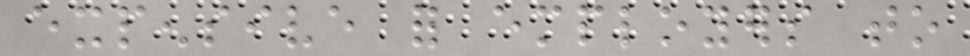expensive for employers to
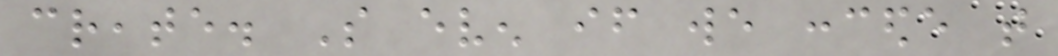create. So even if we concede that
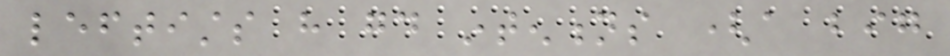leftists have good intentions (a big
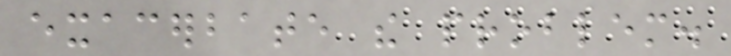exacerbate the problem.
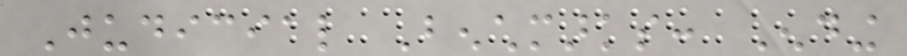Judicial Benchmarks: Ending
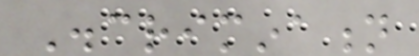Discrimination
